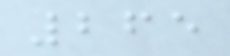265
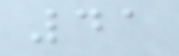41
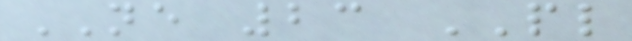NE 23 PL
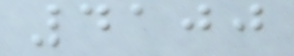4100
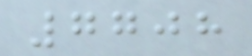7708
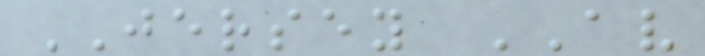JERSEY AV
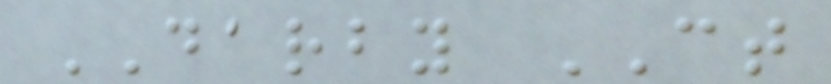DARBY CT
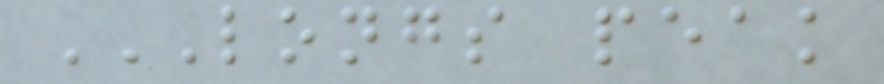LONGS PEAK
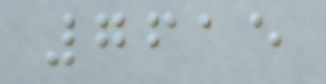7615
